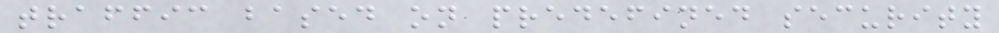traffic based on predefined security
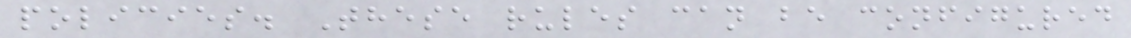policies. These rules can be configured
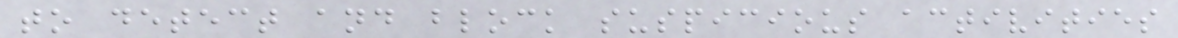to detect and block suspicious activities
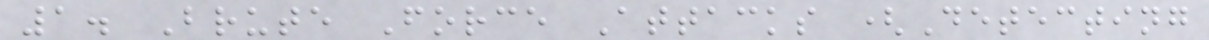1. Brute Force Attacks (Detecting
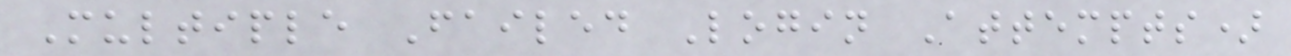Multiple Failed Login Attempts)
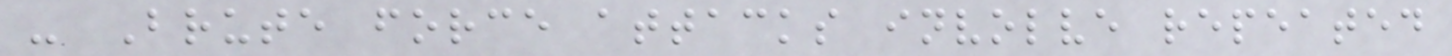- Brute force attacks involve repeated
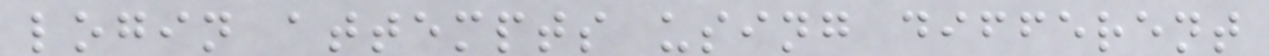login attempts using different
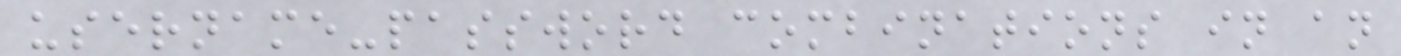username-password combinations in an
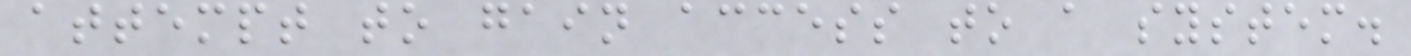attempt to gain access to a system.
